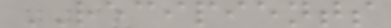RECIPIENTS
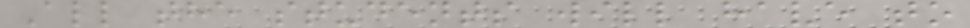All the students will have to
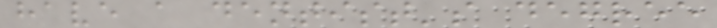have a dentist's degree
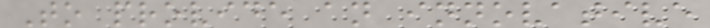To provide an innovative
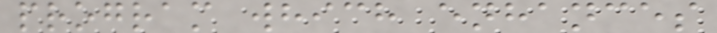program which enhances
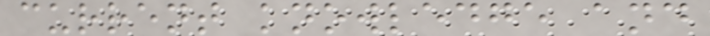current knowledge and
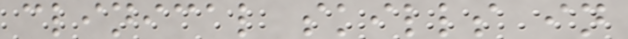clinical skills in
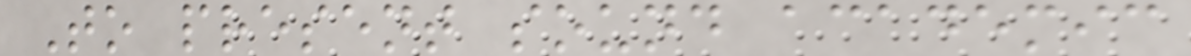To present sound academic
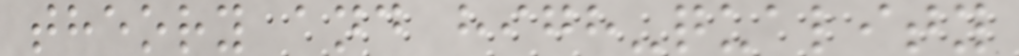theory and high-quality
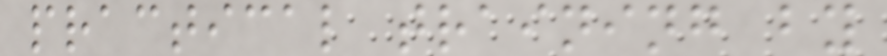practical training by
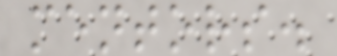mentors.
